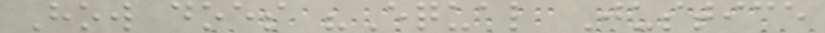How does "Equal Justice
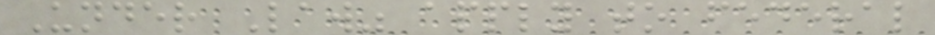Under Law" apply to federal
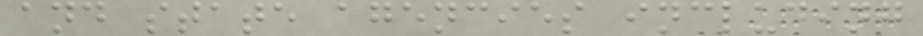and state agencies including
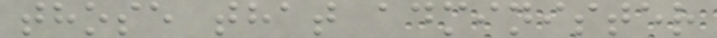those that administer
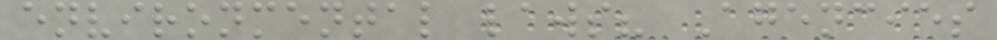environmental laws? Agencies
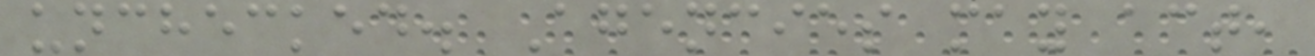unchecked. Agencies may act,
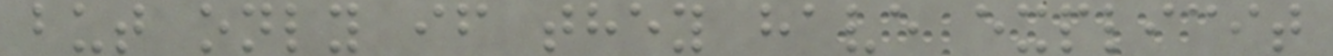but only if they have explicit
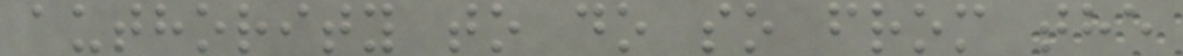authority to do so from the
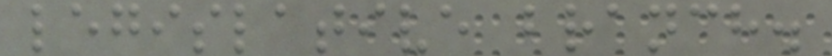legislative branch.
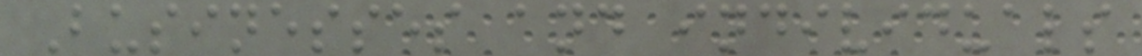Businesses and individuals
